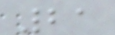21
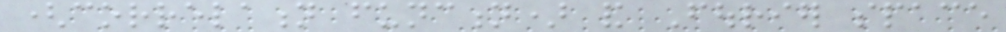(correlation function) and Fourier space
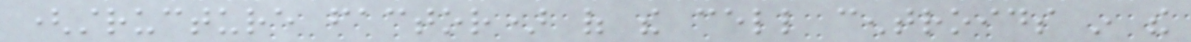(structure factor) of the cell centroids in the
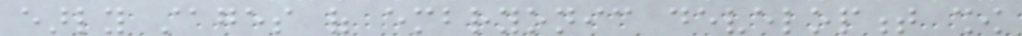early stages of embryonic development show
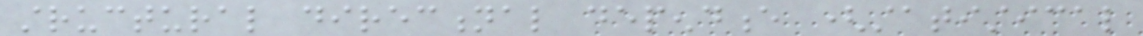structural directional dependence (statistical
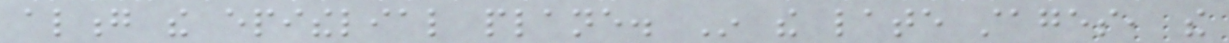along the epithelial plane. In the late stages, the
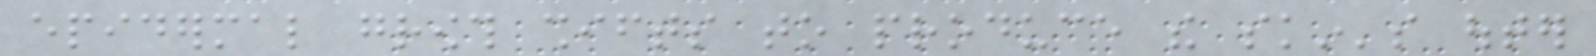epidermal growth shifts to produce the skin's outer
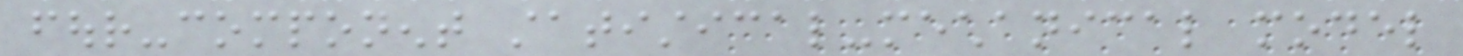four-component statistical-mechanical model
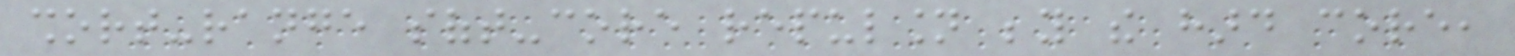short-range soft-core repulsion beyond the hard core,
